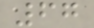67
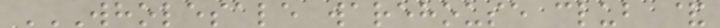WHOLESALE WAREHOUSE CLUB &
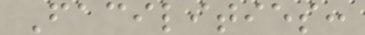Facilities:
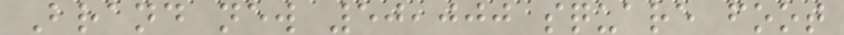Brand new 50,000 square foot
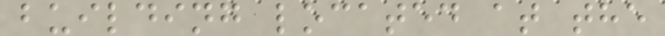building located at the
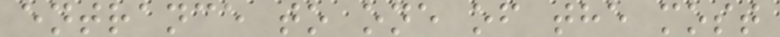entrance to one of the most
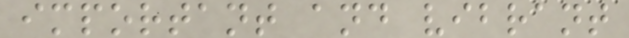important and vibrant
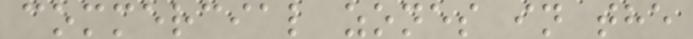commercial zones in the
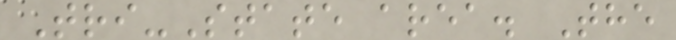Tri-State area. The
